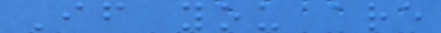If you are
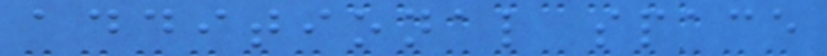additional space
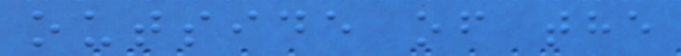outside of the
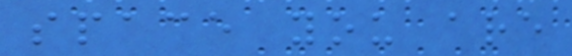space you are
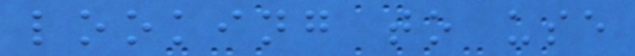looking to use
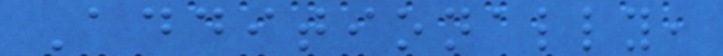Additionally,
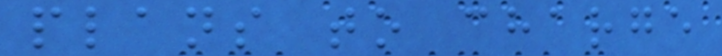plans to charge
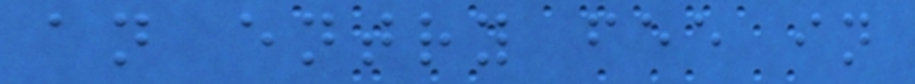an entry fee in
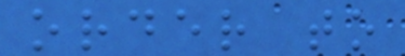order to
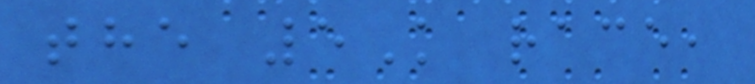the 5K race,
